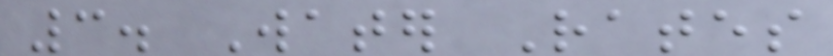3. Water Rates
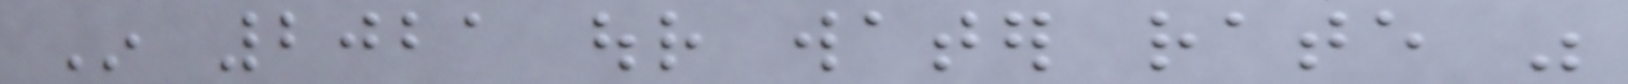In 2021 our water rate was
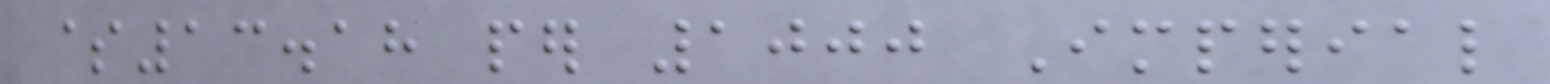$13.18 per 1000 Imperial
